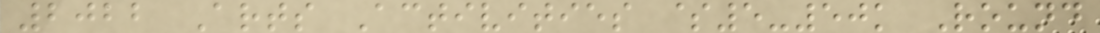2022 Arts Activities $5-50k Round
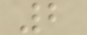2
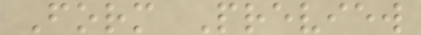Form Preview
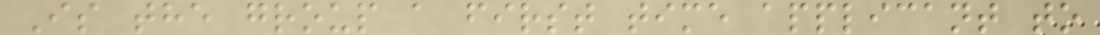Is the group a first time applicant to
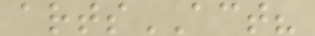artsACT?
